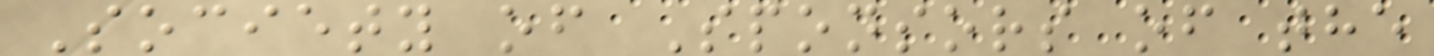Society of Sponsors of the
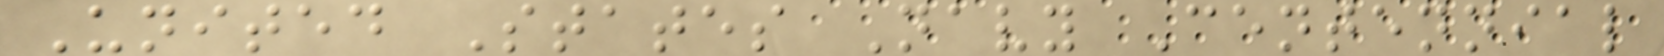United States Navy Centennial
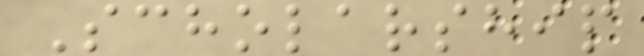Scholarship
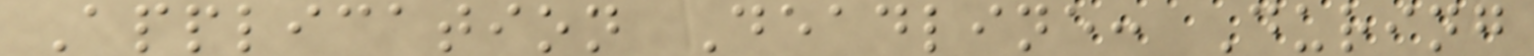Application Deadline: During
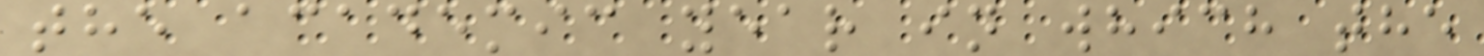the academic year in which the
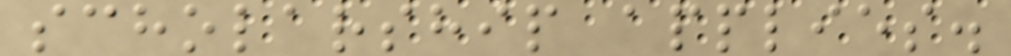scholarship applies.
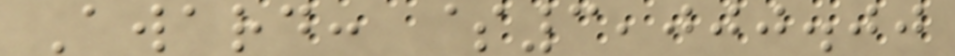Award: $3,000.00
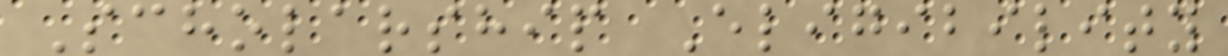Scholarship Eligibility
